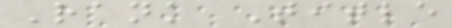Rank Title
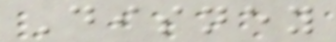Disney
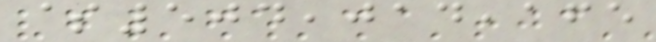$504,014,165
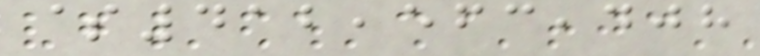$412,563,408
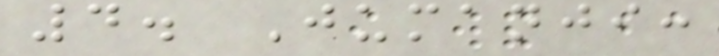4. Jumanji:
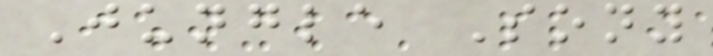Jungle Sony
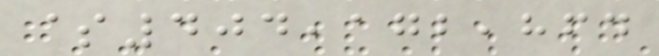$404,172,864
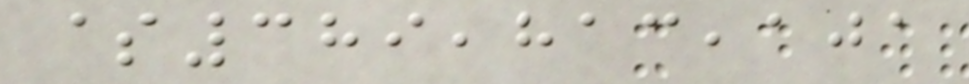$389,813,101
